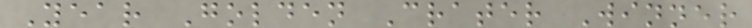Year Golden Crater Winner
